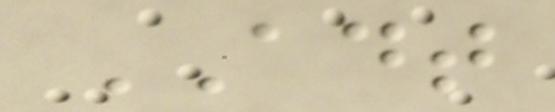ADT
